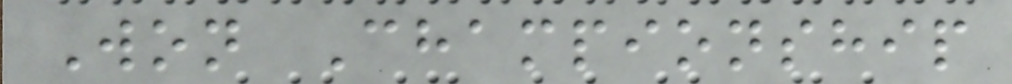Won Championship
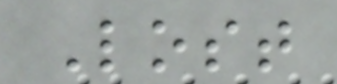Lost
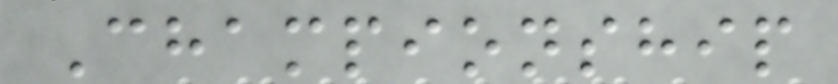Championship
